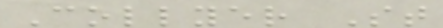Collyer St
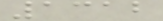1312
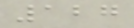127
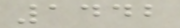1442
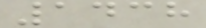1438
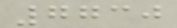7730
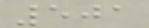501
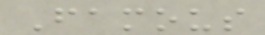Famous
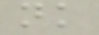nk
